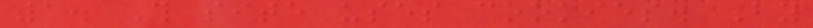1. This site uses cookies. By
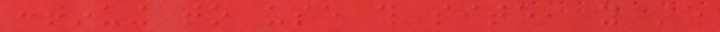continuing to use this site, you are
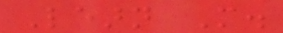Learn More.
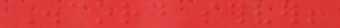Discord server!
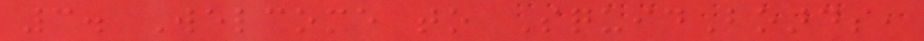3. Welcome to SquidBoards,
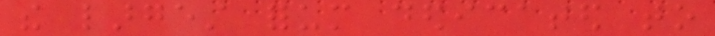the largest forum dedicated to
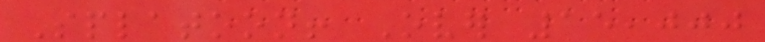Splatoon! Over 15,000
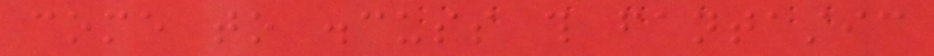come to discuss this fantastic
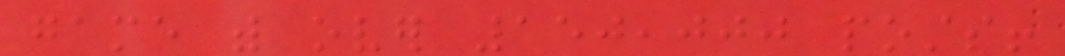game with over 150,000 posts!
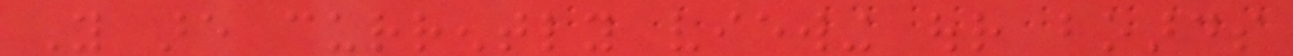You are currently viewing our boards
